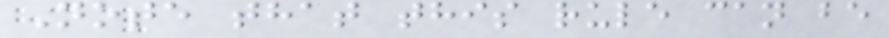Note that this rule can be
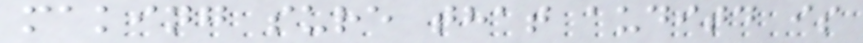making sure that auditd is
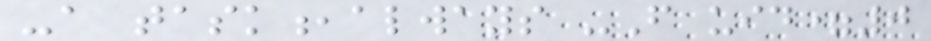-a task,always -F uid=0
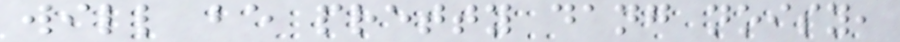will be pretty dang noisy,
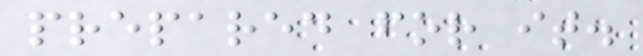prepared for it.
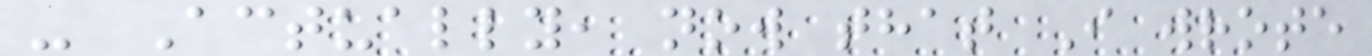- Actually, now that I wrote
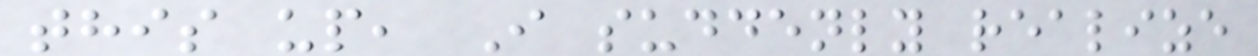this up, I suddenly realize
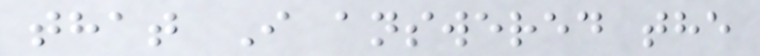that I answered the
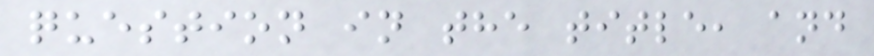question in the title, and
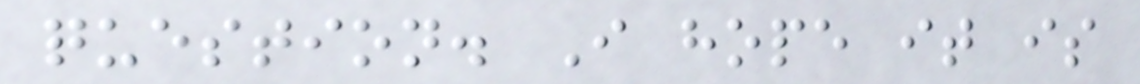question. I hope it is
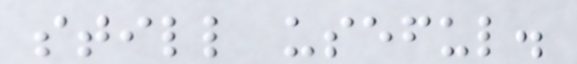still useful.
